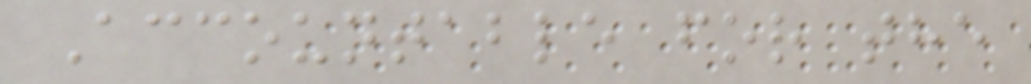Accountable for the
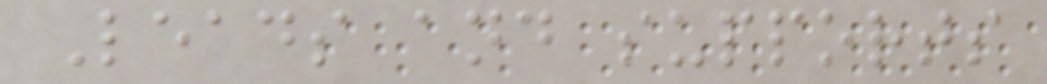Leads and supports
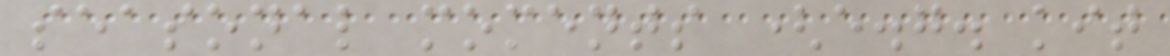seasonal moments (e.g. kit
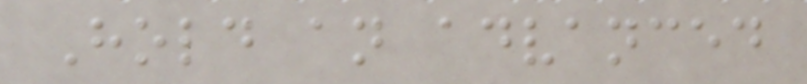Hold an advanced
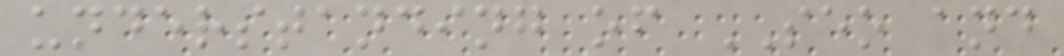understanding of SEO and
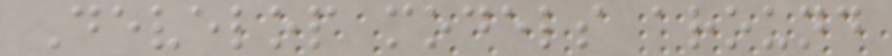Develop models around
